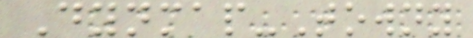Dynmap-Towny
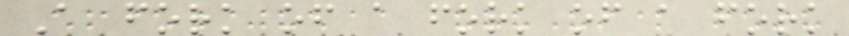A fork of a fork of a fork
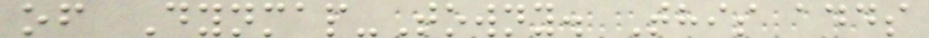of Dynmap-Towny. This adds
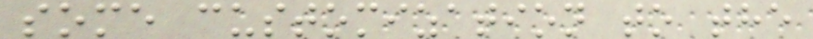some customization to the
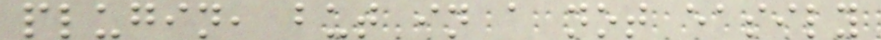plugin, but in a not easily
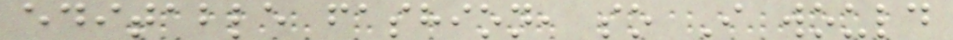editable fashion, so I would
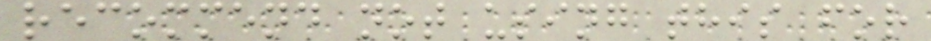recommend not using this for
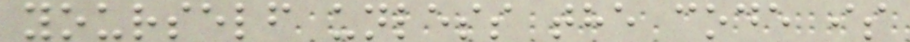yourself unless the code is
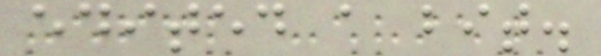edited a bit.
